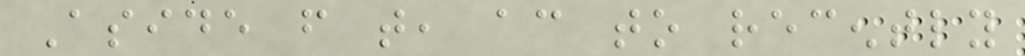Aside from that, according to recently
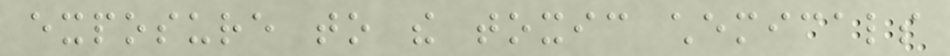exposure to the toxic chemicals
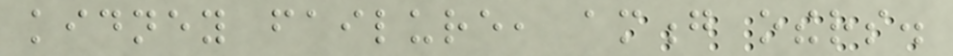kidney failure, among others.
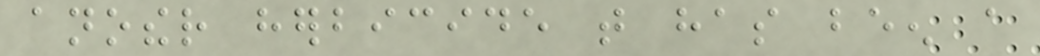another herbicide that has been a
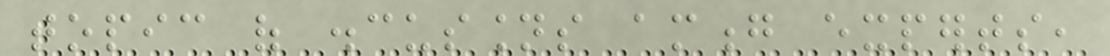topic of discussions among experts,
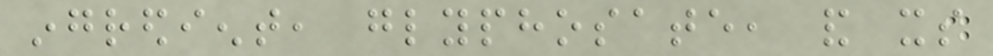ingredient, glyphosate, and its
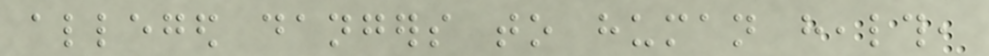alleged dangers to human health,
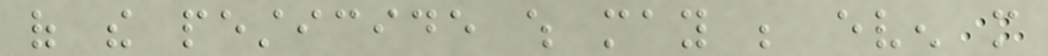of the pesticide which may be even more
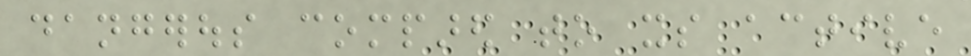dangerous compared to its active
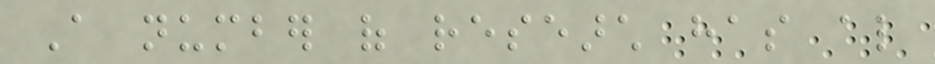A number of research has also
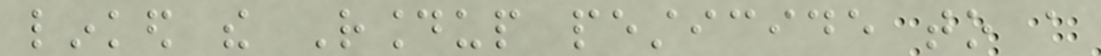linked the Roundup pesticide to a
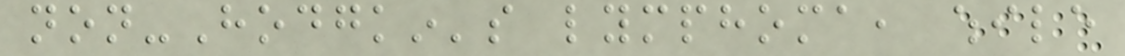non-Hodgkin's lymphoma, while
